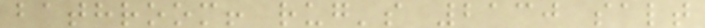bathroom! rug's 2130 salt
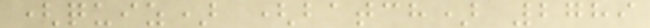(quiz) (batch) 2789
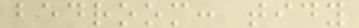bedroom: tidy
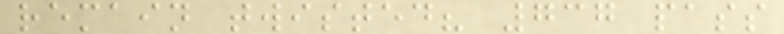remain twisted? 737 pass
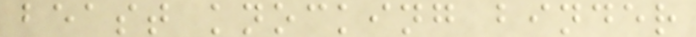beast knocking binder
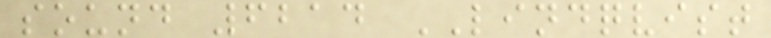sound 6214 LINDQVIST
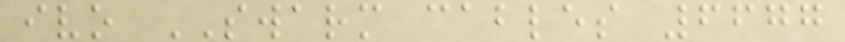ivo SWARM cables 6677
